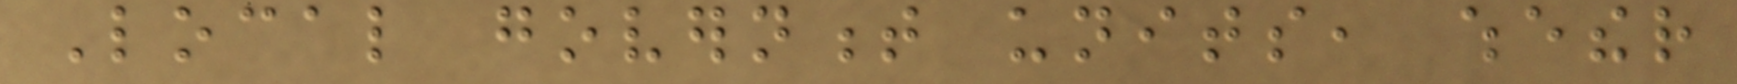Local government units, whether
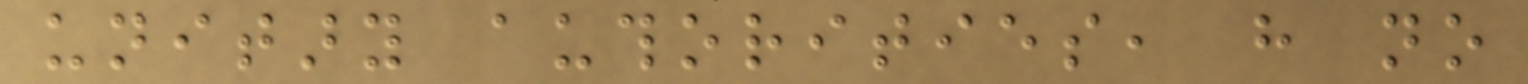unitary authorities, have no
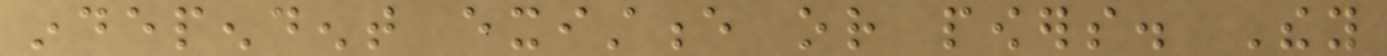independent existence or powers. They
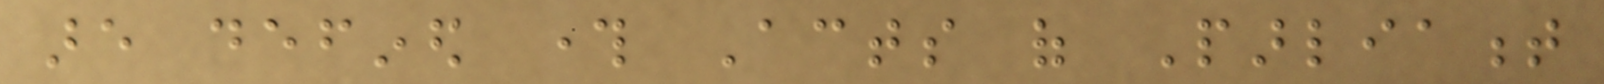are defined through Acts of Parliament
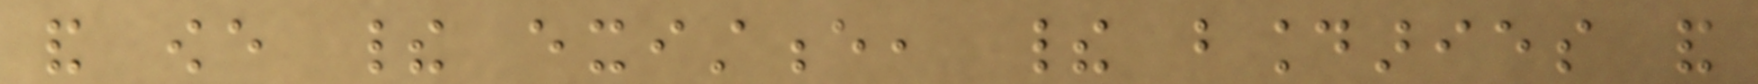and owe their existence, their boundaries and
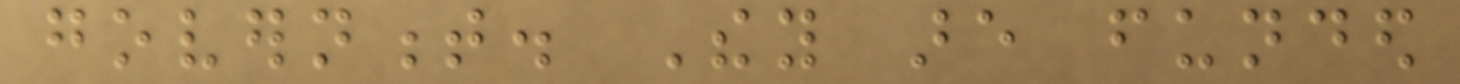government. They are funded
